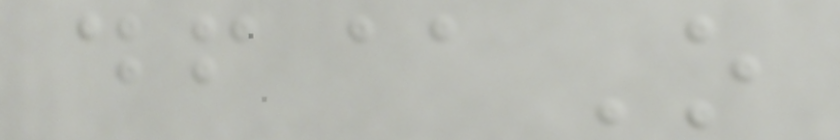df@O
